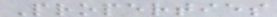Properties
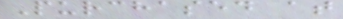Purchased at
